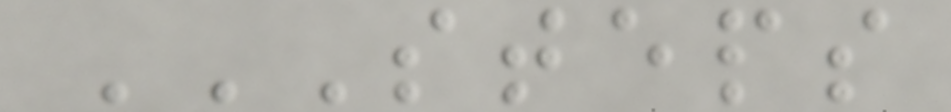STEPS
